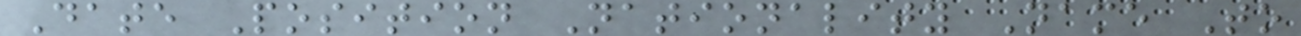Date Position Nationality Name To
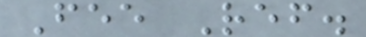Fee Ref.
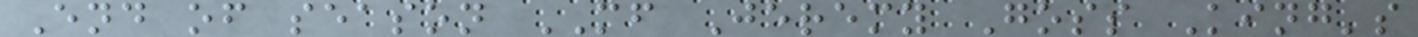End of season MF Jeremy Goss King's
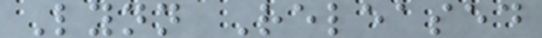Lynn Released
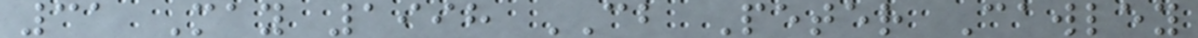31 May 1998 CB Peter Cawley
